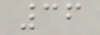36
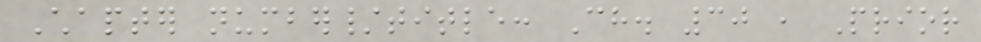Chapter number/title: Ch. 30 , Prior
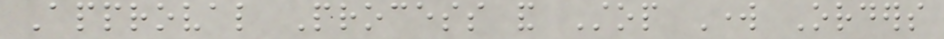Approval Process and Stop Work Orders
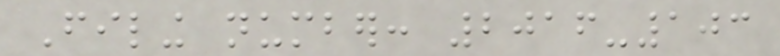Filing number: 2016-103
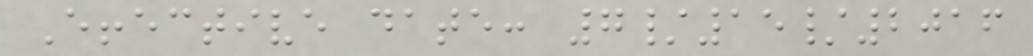Effective date: 7/15/2016
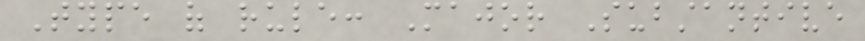Type of rule: Major Substantive
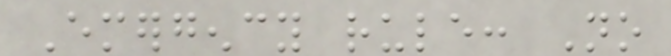Emergency rule: No
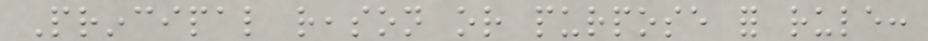Principal reason or purpose for rule:
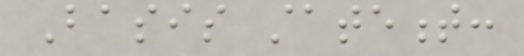Basis statement:
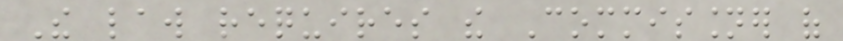The law requires the Commissioner of
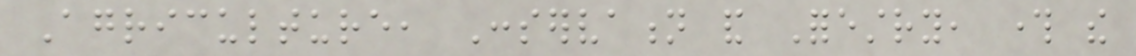Agriculture, Conservation and Forestry, through the
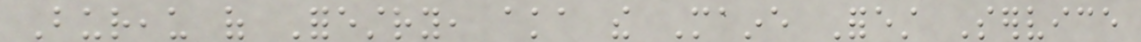Bureau of Forestry, aka the Maine Forest Service
